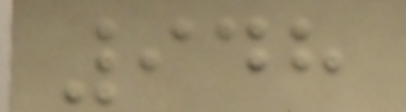948
